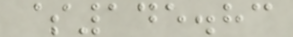$145.83
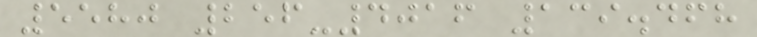5580 256-4016 139.468
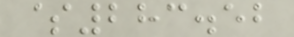$283.52
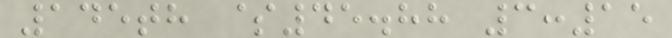145th $45.88 3:15
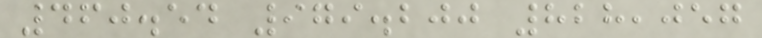460.54 979.200 828,057
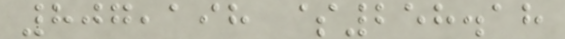807,198 $258.18
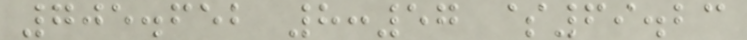705.652 8:57 $69.23
